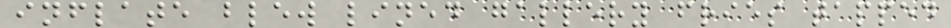inflate blew lined gallery fries tapped
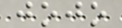jojo
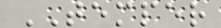TEMPER
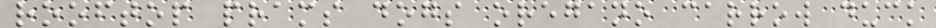rooftop prams dogs oregano carrow duck
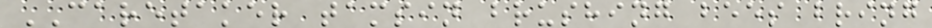CARETAKER tamsin brushing bees bring
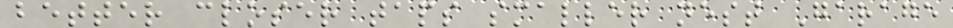better closer taps smaller nest Garage
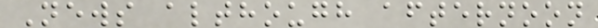News although afternoon
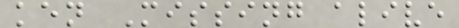ken Missing alive
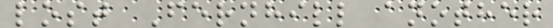lost Fernhill another
